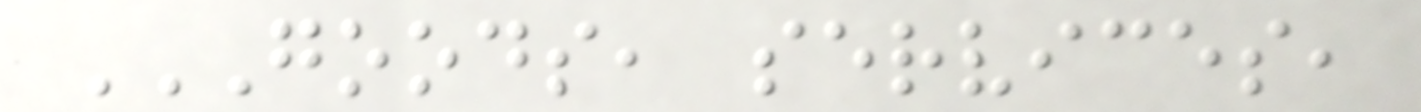GOODS, SERVICES,
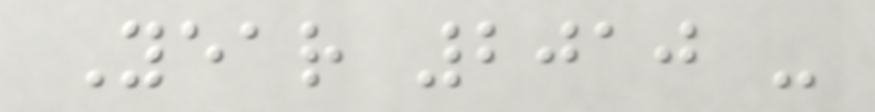Year 2010 -
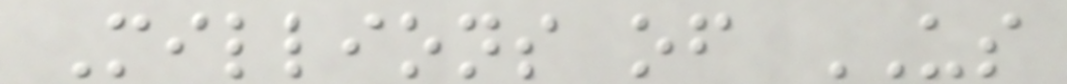Millions of US
